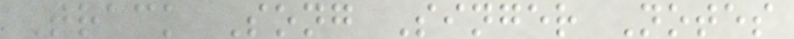Track Song Singer Notes
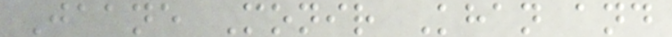Jaane Monir Khan and
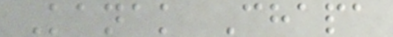Kanak Chapa
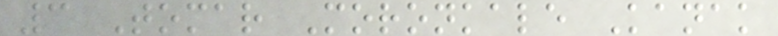3 Tomar Moronkale Kanak
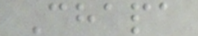Chapa
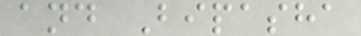and Bipasha
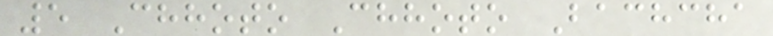5 Chhoto Chhoto Bachcha
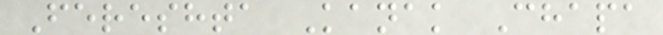Fereshta Kanak Chapa
